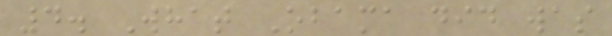4. What Obama did was
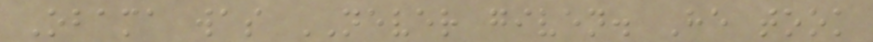Obama was NEVER given. He took
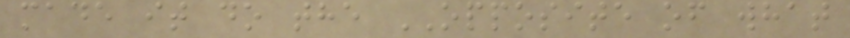made it do the OPPOSITE of what
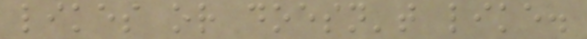likes or doesn't like.
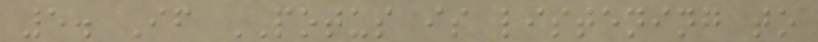5. If POTUS is listening to
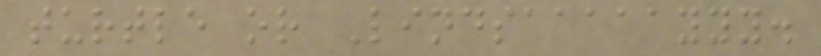turtle or Lindsaaaaayyy.
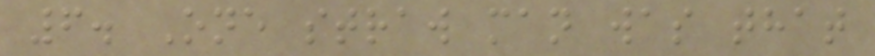6. One straw man was that
